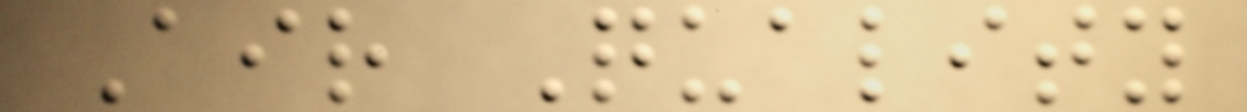Air Quality
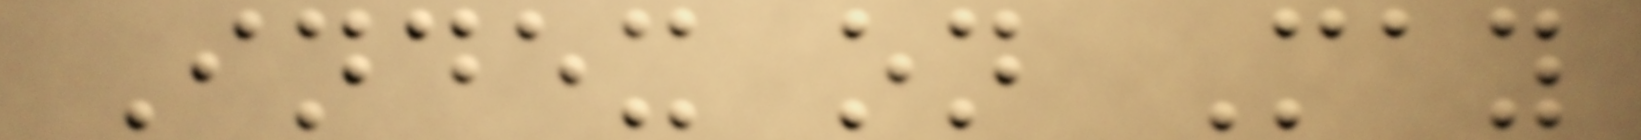Index on May
